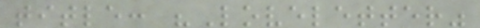title: "Loveletter"
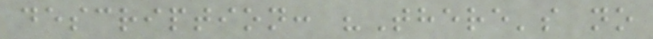description: "There's no
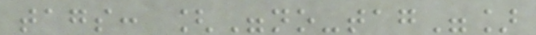tags: ["no-tag"]
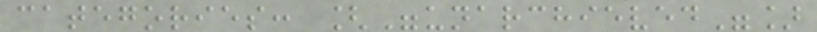categories: ["unarchieved"]
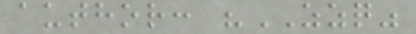author: "ZZQ"
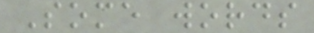Some words
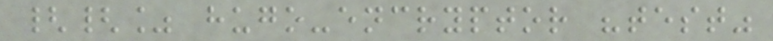{{% hugo-encryptor "test"
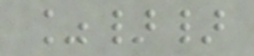%}}
